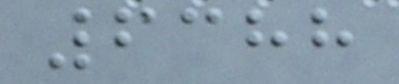6388
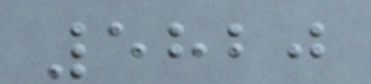5820
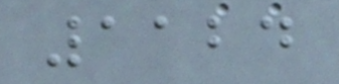1124
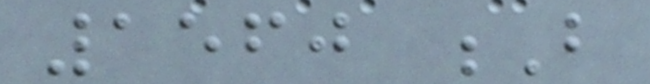1560 B
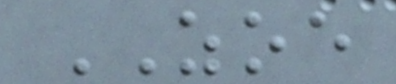ZOE
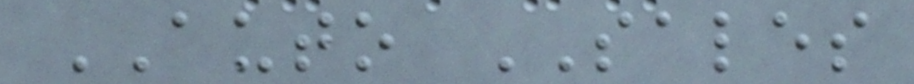AUTO SALES
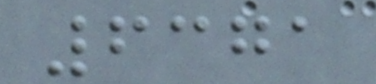6371
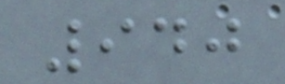940
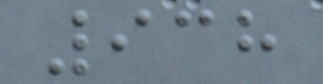938
